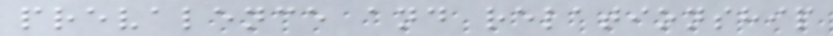prevalence and relationship
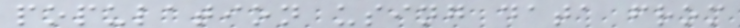population using data from
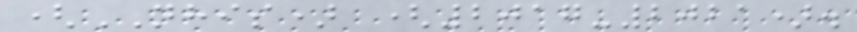(NHIS) (2017-2021).
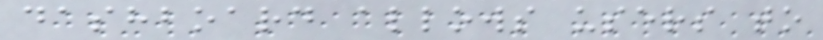dashboard allows users to
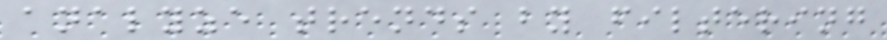analyze trends by filtering
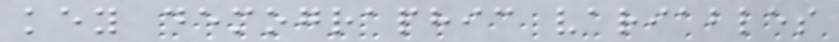key demographic variables
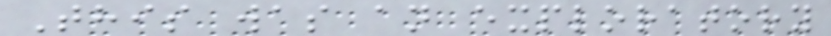This was an exploratory
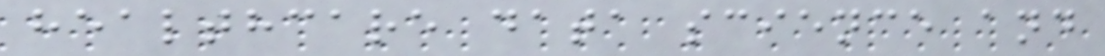healthcare data science and
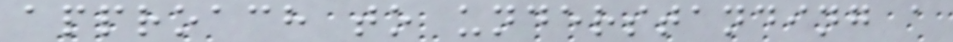approach to understanding a
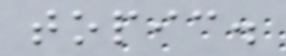topic.
